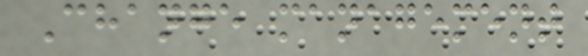Change management
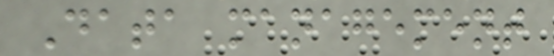Data management
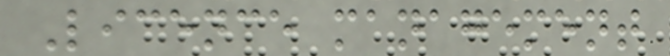Licence management
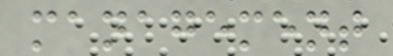management
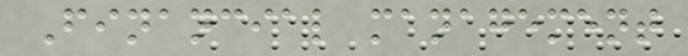Financial management
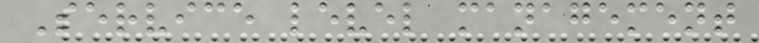Service level management
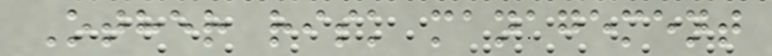Other risk management
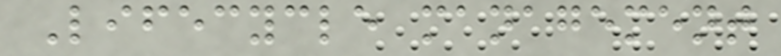Lifecycle management
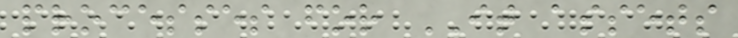processes for IT assets
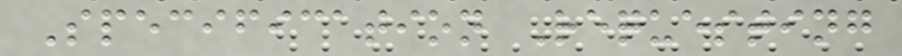Specification Requesting
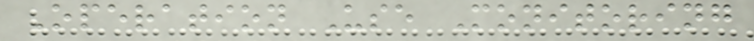Operation Use Monitoring
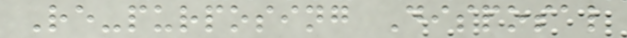Re-purposing Disposal
